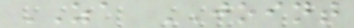ZA JOINT
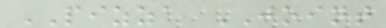PIZZA JOINT
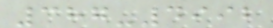387-4992
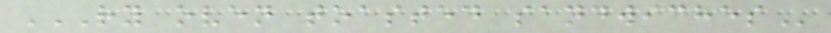RY OVEN TOASTED SANDWICHES
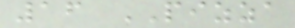16 PIZZA
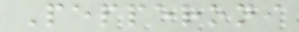Pepperoni
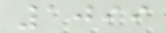1099
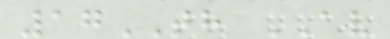17TH AV
